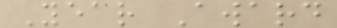Year Award
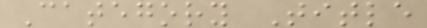Category Title
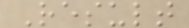Result
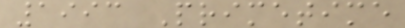1993 Primetime
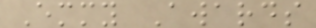Emmy Awards
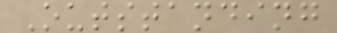Outstanding
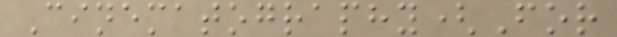Cinematography(For
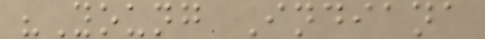"Young Indiana
